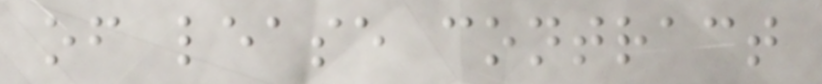of lease contract
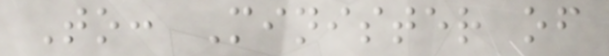To: Minister of
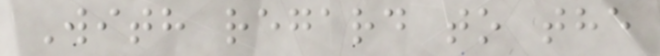With regard to the
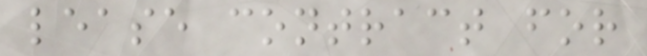lease contract for
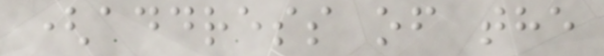(address of the
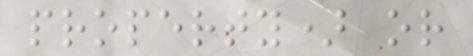property) or
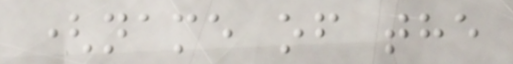(name of the
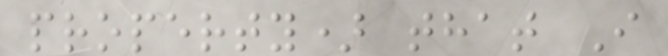property) that I
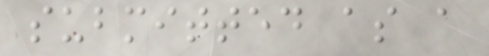submitted as a
